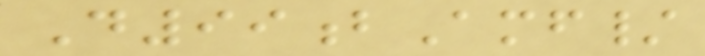D99bAmf/
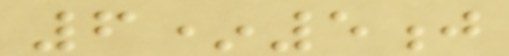6*5j
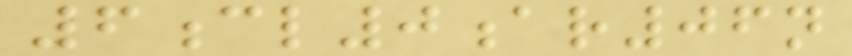6cl0ar06n
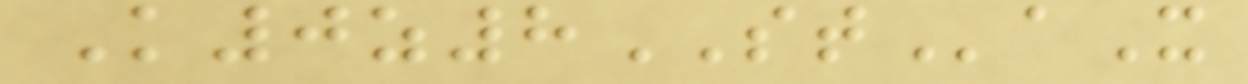K0z8STaX
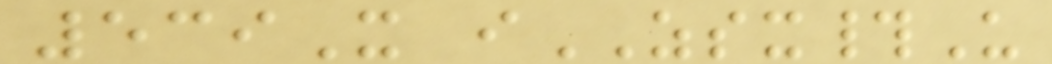539X iZSX#U
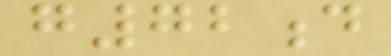g72d
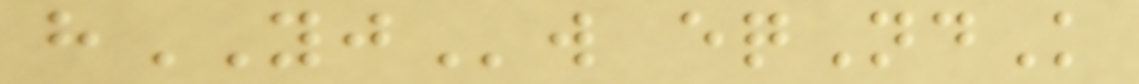hYJw eqNdK
